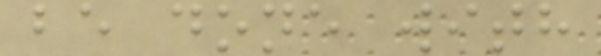be done with
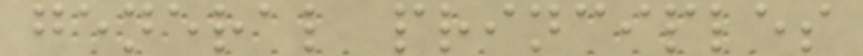general principles
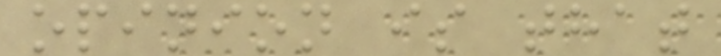opinion is that
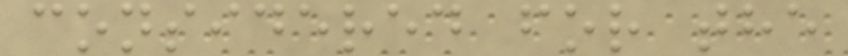considered for the
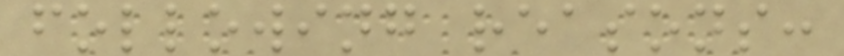following reasons:
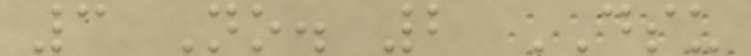3 No. 2 DSU
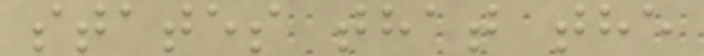states that the
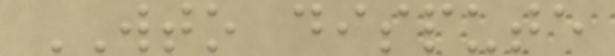WTO dispute
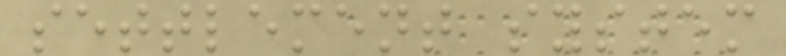settlement system
